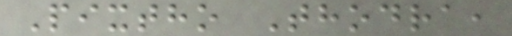Pixtho Thodra,
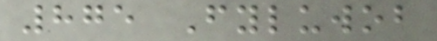875 Fyluwob
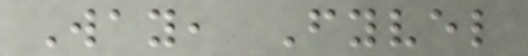Way, Fyvel
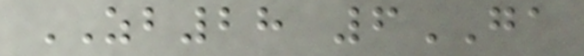ZB28 6GA
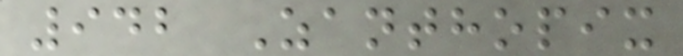942 Zanthopix
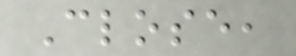Close,
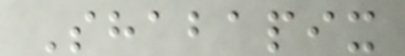Shabapix
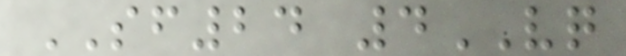SF24 4VQ
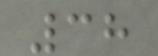38
